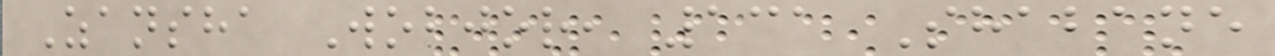Zansha Wobjor, 131 Shabane
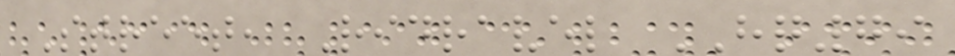Street, Ridravel HQ79
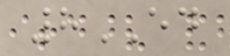8ED
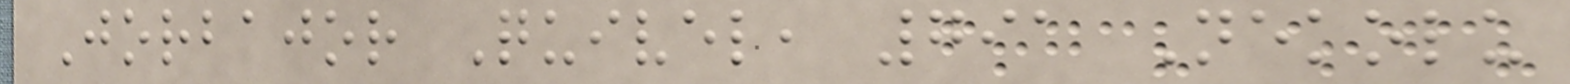Jorbajor Quivel, 791 Nekolu
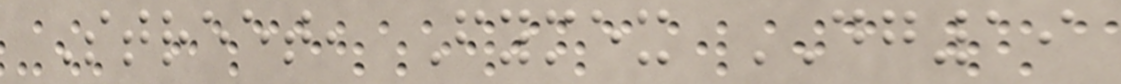Street, Fymex DG19
